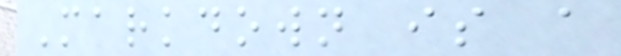Markdown is a
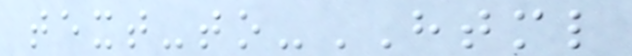text-to-HTML
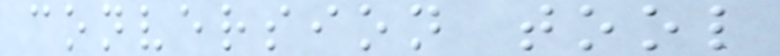conversion tool
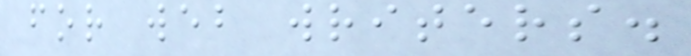for web writers.
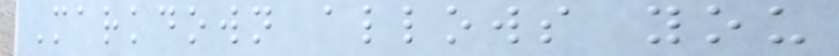Markdown allows you
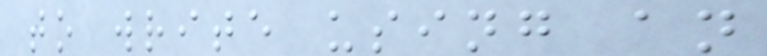to write using an
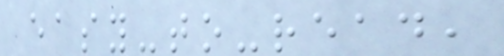easy-to-read,
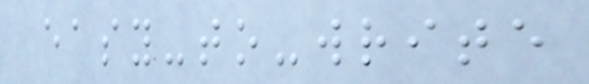easy-to-write
